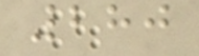280
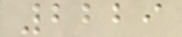2229
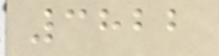3822
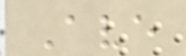Ave
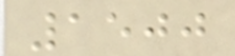1500
